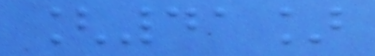[41]
